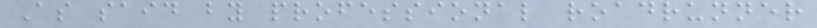As said by professional roadrunner
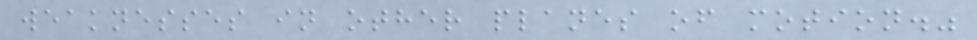weaknesses in other planes of motion."
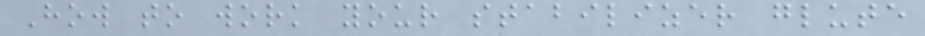How to work your stabilizer glute
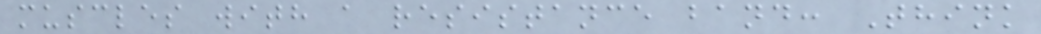muscles with a resistance band: Think
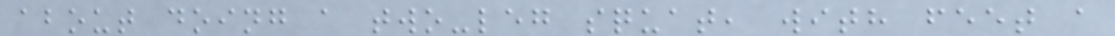about doing a two-leg squat, with feet a
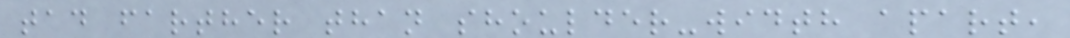tad farther than shoulder-width apart,
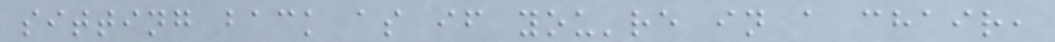sitting back as if you're in a chair,
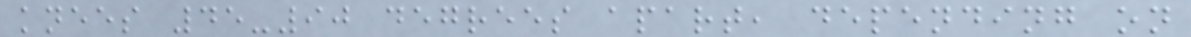knees 45-90 degrees apart, depending on
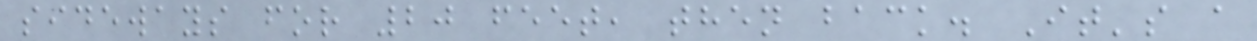sideways for 20 feet, then back. It's a
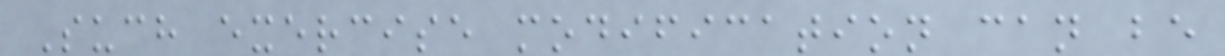Such exercise modification can be
